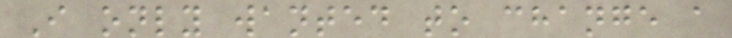I only wanted to change a
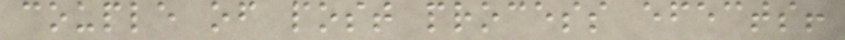couple of post process efects!
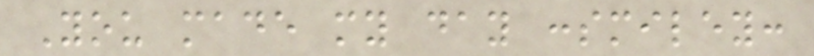You made my day :smiley:
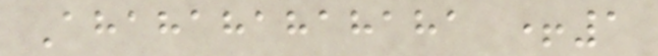Ahahahahahaha +1
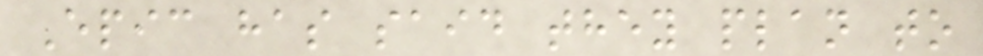Epic has said they plan to
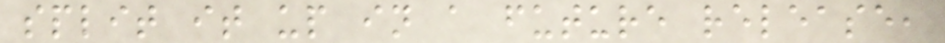split it up in a future release,
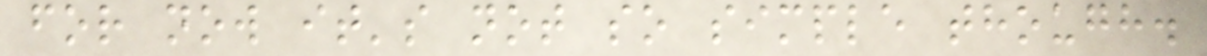for now it's not so simple though.
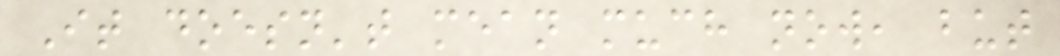It doesn't mean much now, but
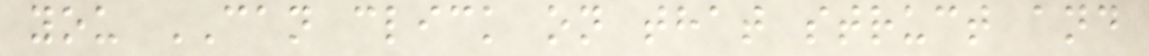you CAN click on that struct and
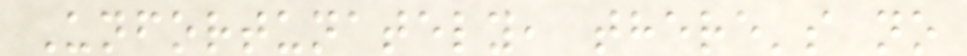Unfortunately, there's no
